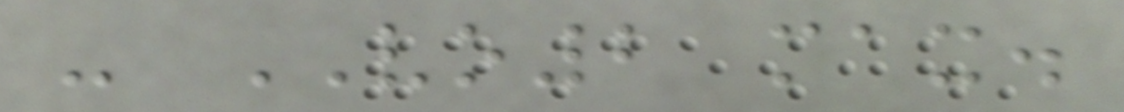- VO2 max.
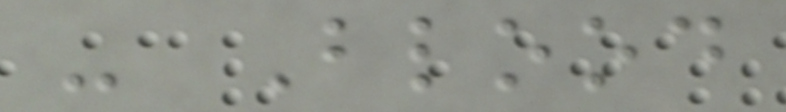- Blood
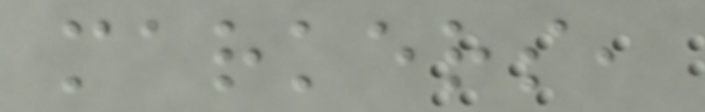markers,
